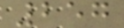257
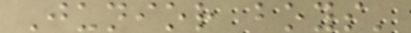Junior boys'
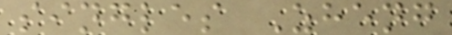singles Zheng
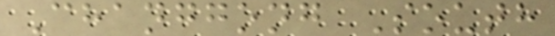Changgong South
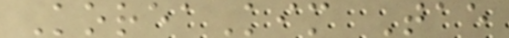KoreaKim Tae
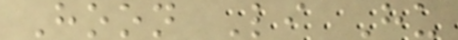Hoon Li Hu
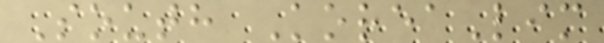South KoreaLim
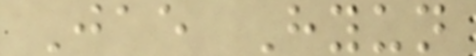Jae Hyun
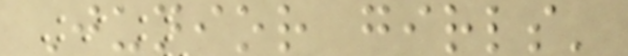Junior girls'
